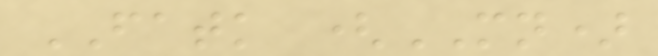FATK (MN)
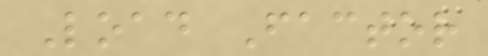Load Factor
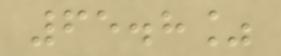65.8%
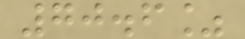70.6%
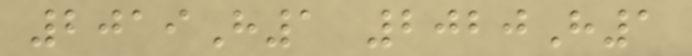2019H1 2020H1
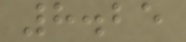8.25
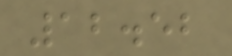12.52
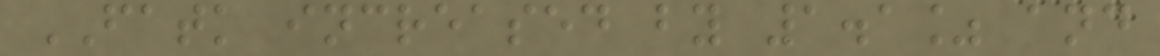FATK increased by 1.1% and
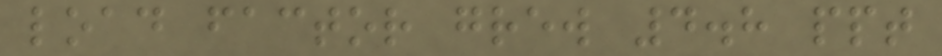load factor grew 4.8 ppt
